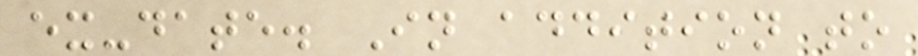ex-date. In addition to
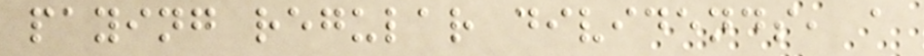paying regular dividends, a
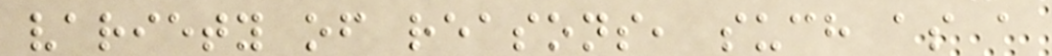variety of reasons, such as a
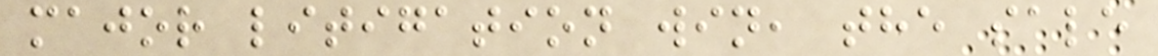major litigation win, the sale
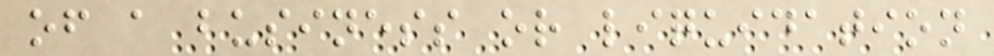of a business or liquidation
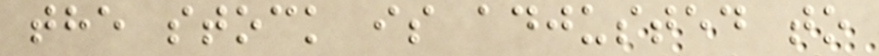the stock is adjusted to
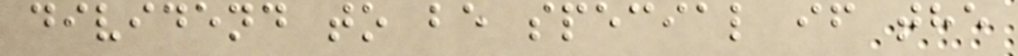dividend to be special if the
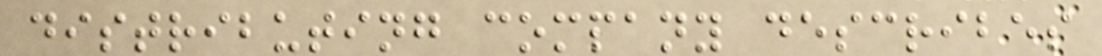distributing company describes
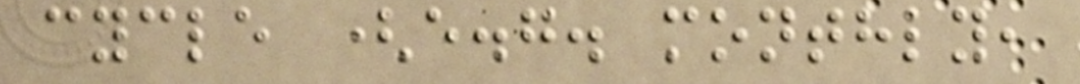cycle (e.g. monthly,
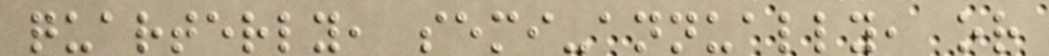quarterly, semi-annually, or
